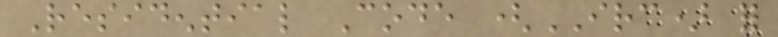Residential Code (IRC) for
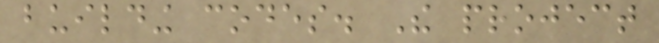building codes. The project
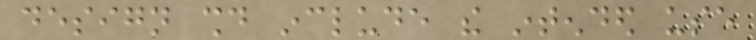design should include the intended use
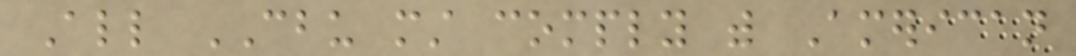All CBU must comply with American
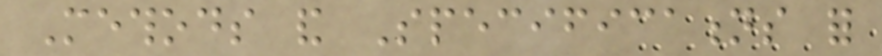Methods and Specifications for
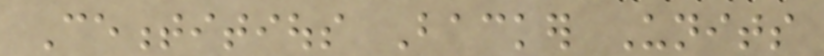Cementitious Backer Units
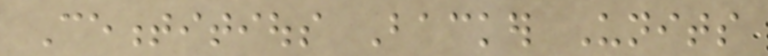Cementitious Backer Units
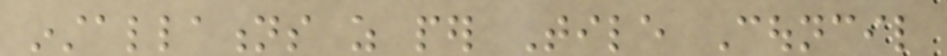installations as per Tile Council
